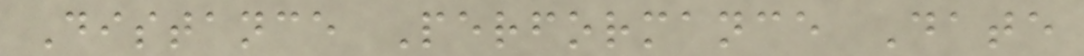Distance Performance Date
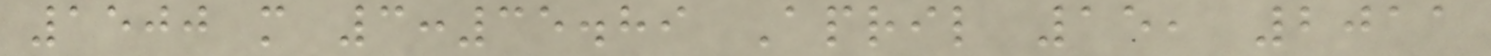1500 m 3:35.89 April 15, 2011
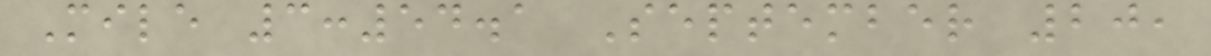Mile 3:54.1 September 20,
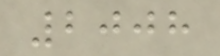2008
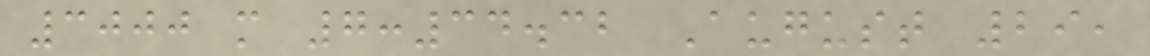3000 m 7:34.32 August 29,
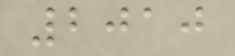2010
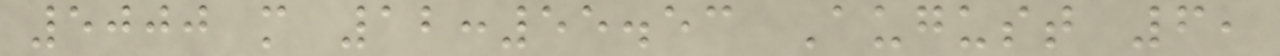5000 m 12:55.53 August 6,
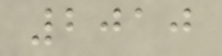2010
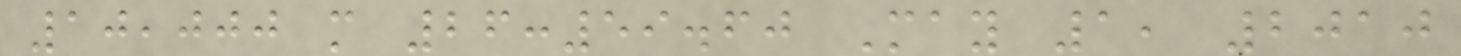10,000 m 26:59.60 May 1, 2010
